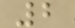2
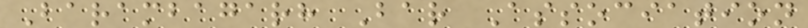Barambagarh Bar Association
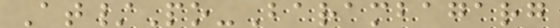At/Po-Barambagarg
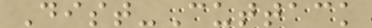Dist-Cuttack
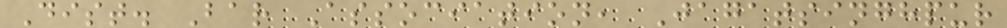Dist. Bar Association, Jagatsinghpur
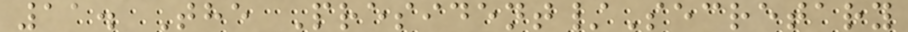11. The President/Secretary
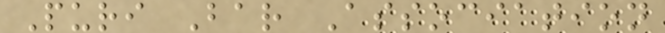Puri Bar Association
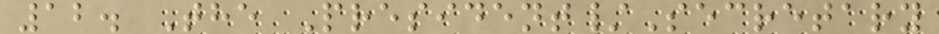12. The President/Secretary
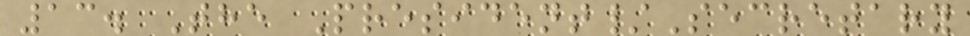13. The President/Secretary
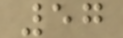57
